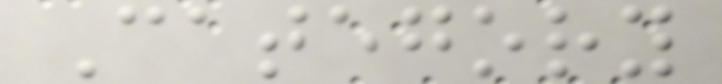Category
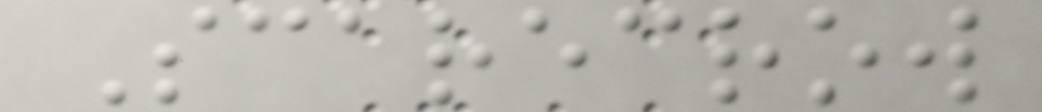Scarecrow
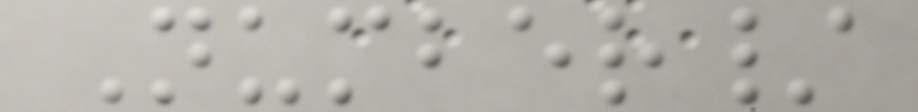Number/
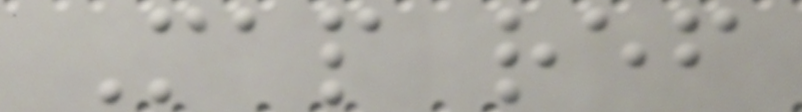Map ref
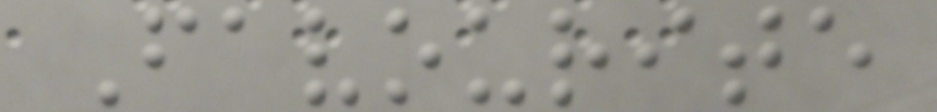Favourite
